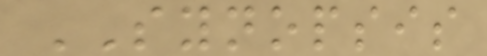SYNOPSIS
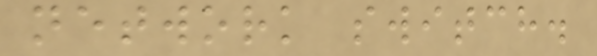network switch.
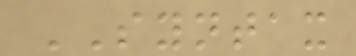SYNTAX
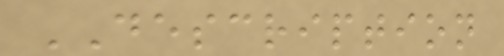DESCRIPTION
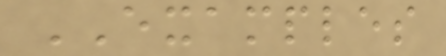EXAMPLES
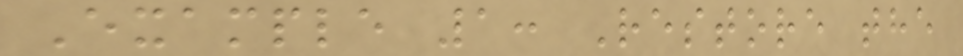Example 1: Restore the
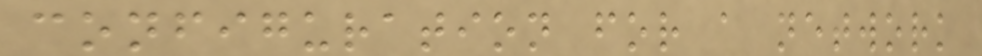configuration for a network
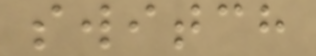switch
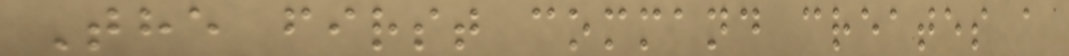The first command creates a
